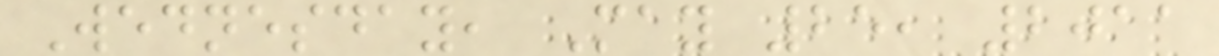Wednesday, May 25, 2011
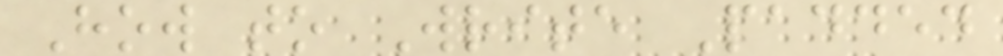How to Write Padded
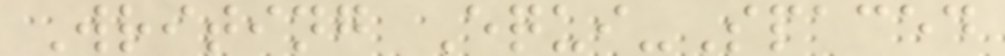Writing Equi-Spaced
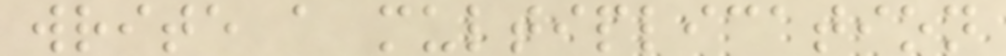write a multiplication
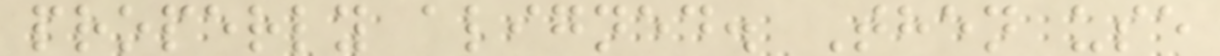properly aligned. Then use
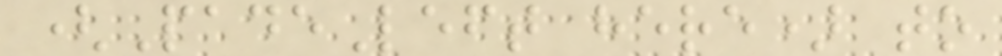(PadeLeft here) to
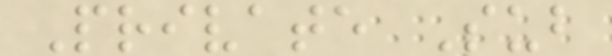Private Sub
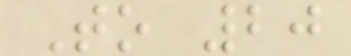To 20
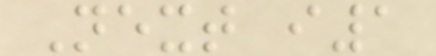Next i1
